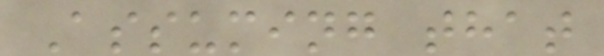Assuming that
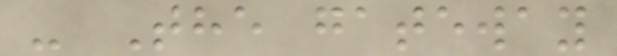- The gateway
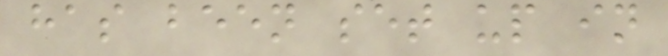has been set up in
